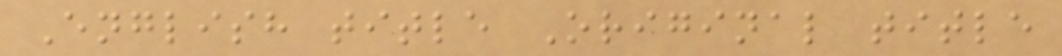English title Original title
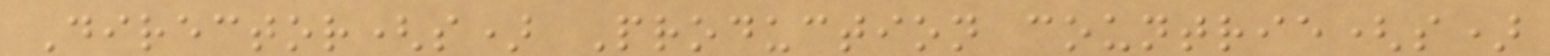Director(s) Production countrie(s)
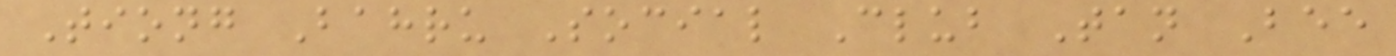Tiong Bahru Social Club Tan Bee
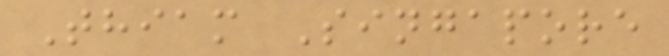Thiam Singapore
